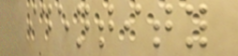identity
